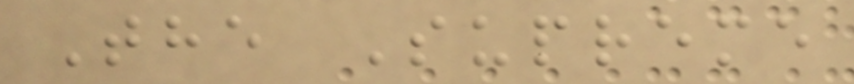The Supreme
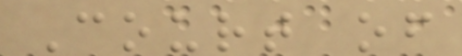Court of
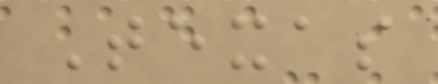Texas
